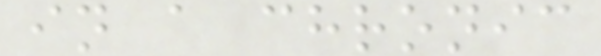in a chronic
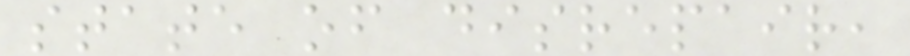state of disrepair,
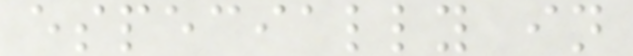especially in
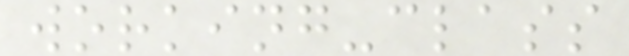working-class
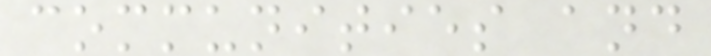communities and
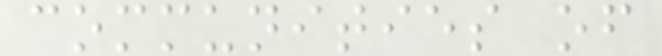communities of
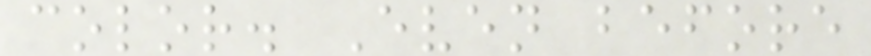color. Even before
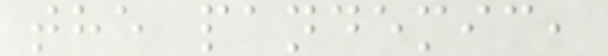the pandemic,
